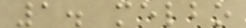1. melbo
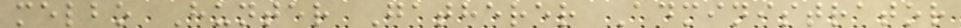melbo Hunter Gatherer Administrator
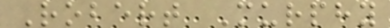Robert Murphy
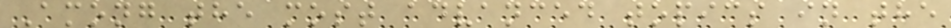Among the most advanced topics in the
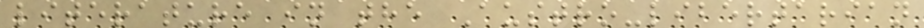literature in the Austro-libertarian
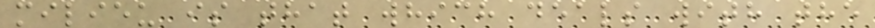milieu is that which deals with the
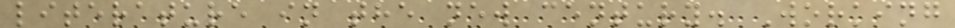literature in the new century. Working
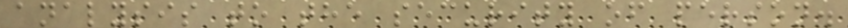analysis to the security of person.
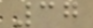37
